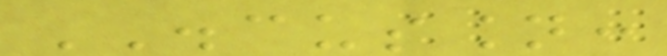DISCUSSION:
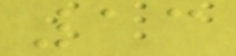13
